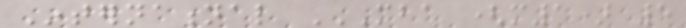International MBA (M1) 5
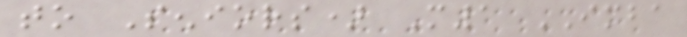to Seniors) M1 IMBA
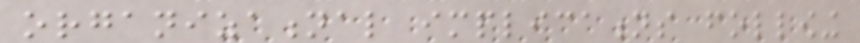organizational implications following
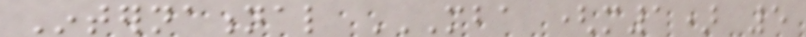International MBA (M1) 5
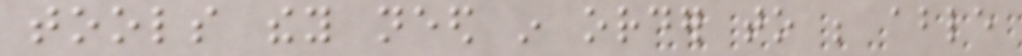tools they need in order to be able
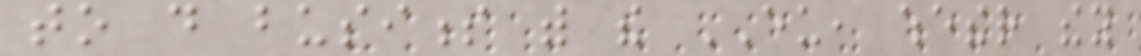to do business with the EU, whether they
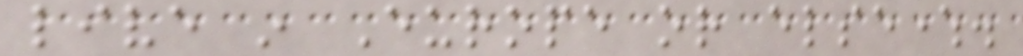live in Europe or elsewhere.
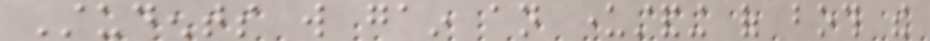Students will gain an understanding of both the
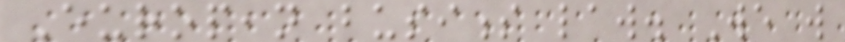European business law. We will
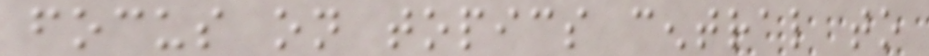focus on topics central to
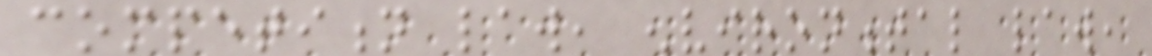competition law, environmental law,
